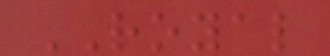ROYAL
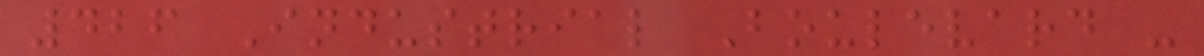426 Industrial Boulevard -
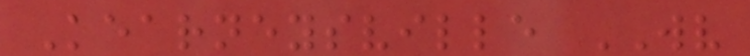Kearneysville WV
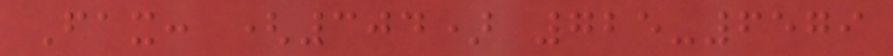Fax: (304) 725-6579
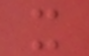x
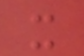x
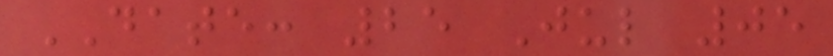DATE: 25 Jul 05
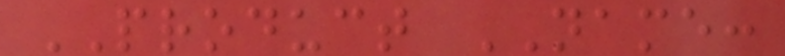PRODUCT NAME:
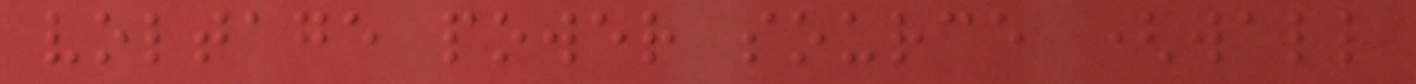voltage power source (wall
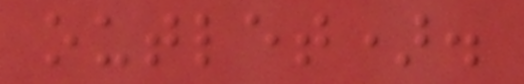outlet).
